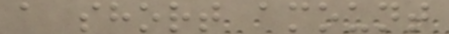a short amount
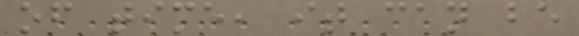of time, it can be
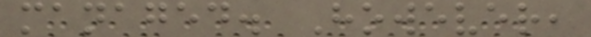managed. However,
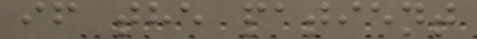if the patient
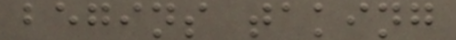begins taking
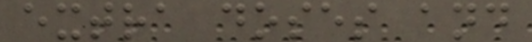extra doses and
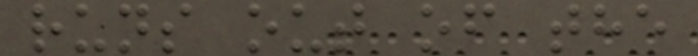runs out of the
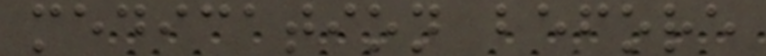medication before
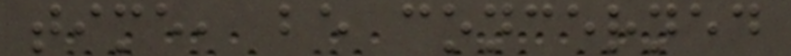time, be concerned
